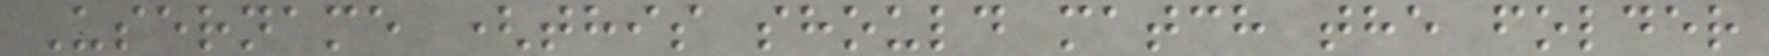Username (this should match the folder
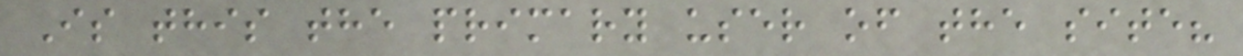Is this the primary user of the site?
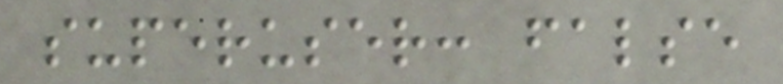superuser: false
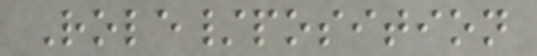Role/position
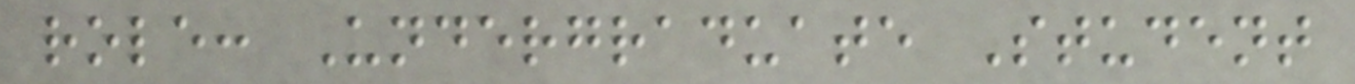role: Undergraduate Student
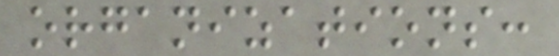organizations:
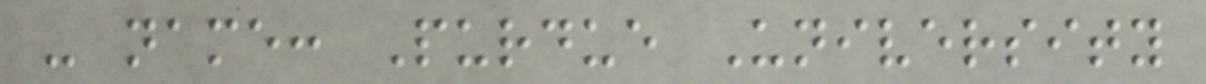- name: Purdue University
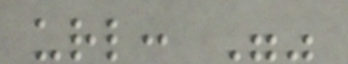url: ""
